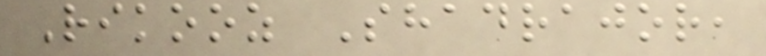Rikooz Shadrajor,
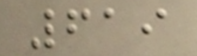619
